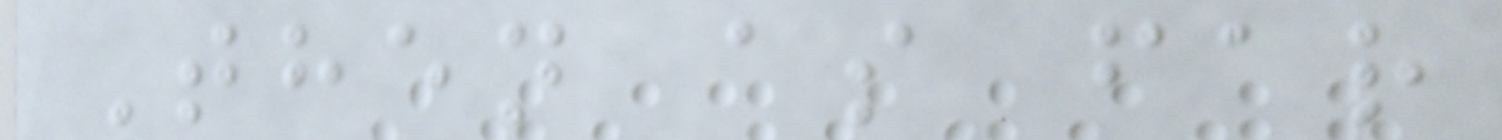Then as far
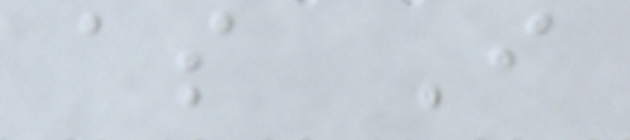as I
